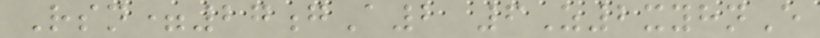Rsn=27gA2 6Z2xyhnE
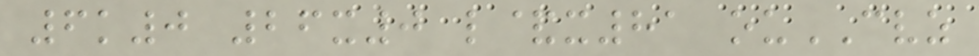6k0 26x0 l&x81 ouCVZ
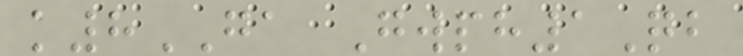k8GA Gwph1Qb
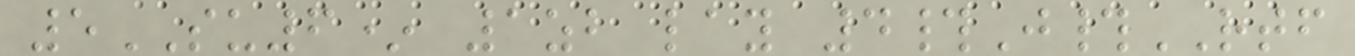5SU6* 1zb lay 4#J#RTF
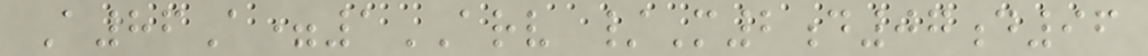A86A=1ARV /M2d07d96
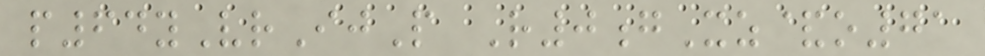p64yVrIjP R0gXz&o71
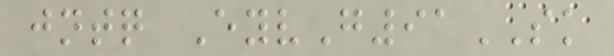jntq EyvG91SK
